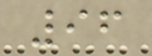96
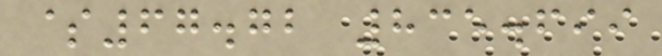$67.72 835.699
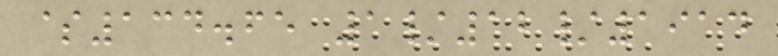$134.65 1/12/1914
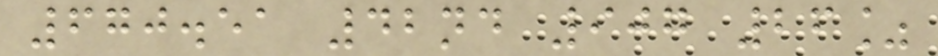670.51 42nd 907 26%
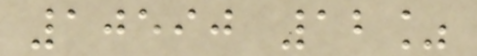10590 12%
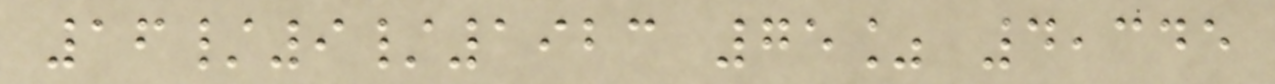16/9/1923 75% 4,345
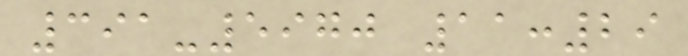391-5970 11:29
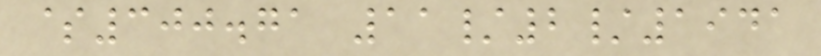$300.71 11/2/1941
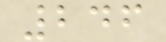246
